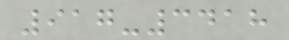917-3418
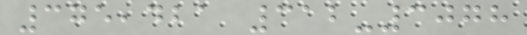375,421 312-3078
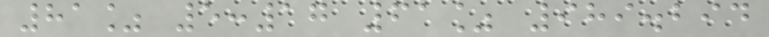81% 5:17 61% 989.294
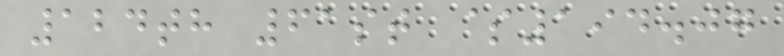124th 61st $194.07
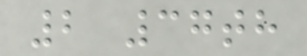2 37th
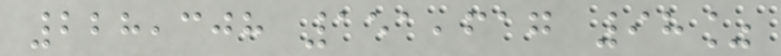228,308 151,617 98%
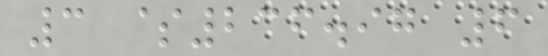3 $236.97 6
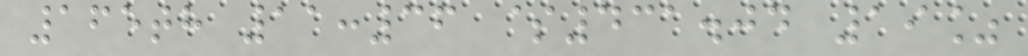165th 11:36 $431.04 19%
